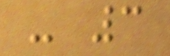- 3
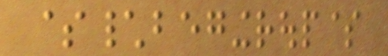$\begingroup$
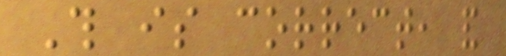This is correct, and
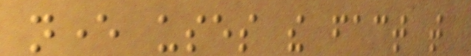never uses the fact that
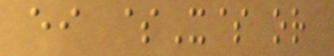either $X$ or
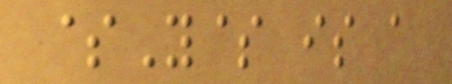$Y$ is a
